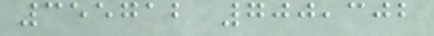355712 700,302
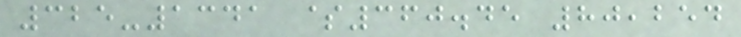325-1341 $360.45 80,254
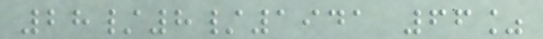28/8/1941 66%
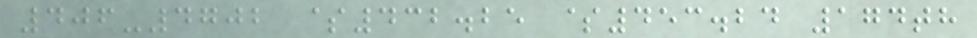406-4702 $432.25 $453.24 174th
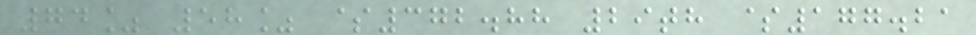74% 58% $372.88 29th $177.21
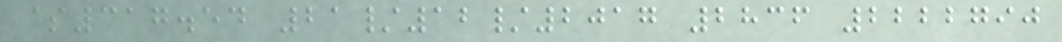$317.54 21/12/2017 2836 2222790
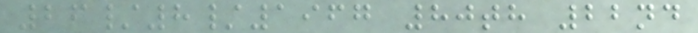26/8/1967 80th 22nd
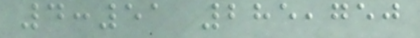4:51 285,750
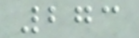273
